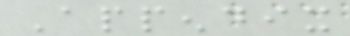Appendix
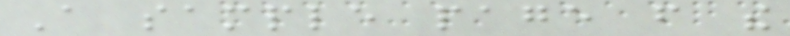A sample page from the
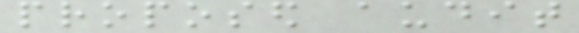proposed audit
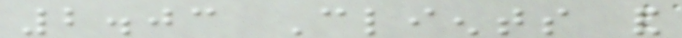2.03 Clients and
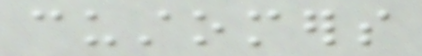customers
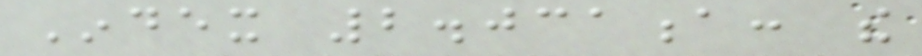Index 2.031a: the
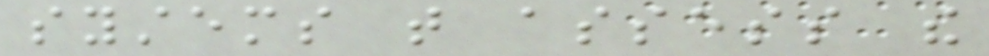systems that assess the
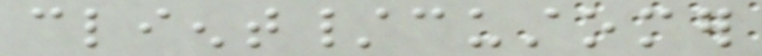client/customer
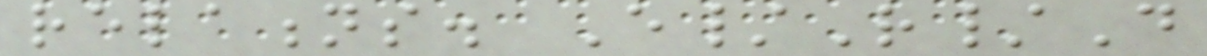relations. E/R/D
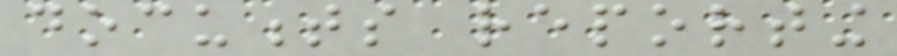documents reporting
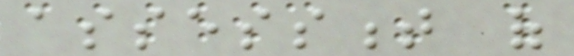assessment of
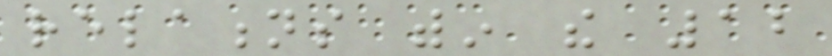relations within the 12
